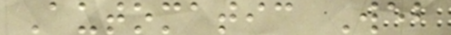Automatic Web
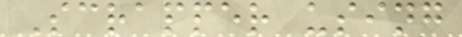Scrapper using
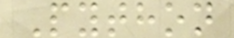Python
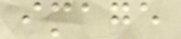image
